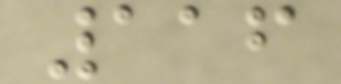116
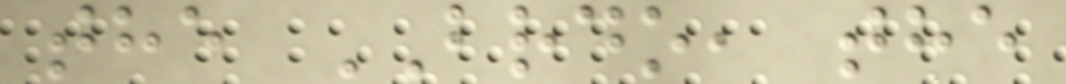the BRDO, the
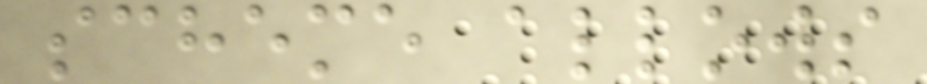scheme allows
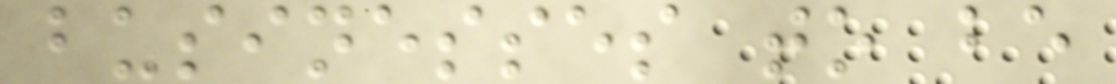businesses to be
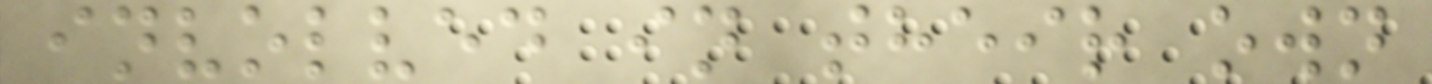involved in their own
